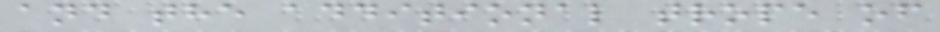and the additional trope of
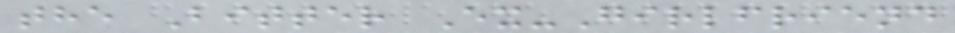the Bitter Ex-Girlfriend
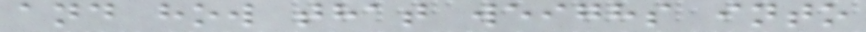and how that weighs into
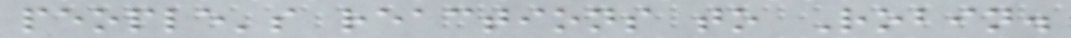people's reactions to Robin.
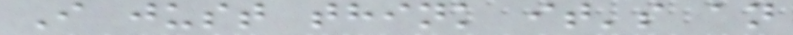I just think it's an
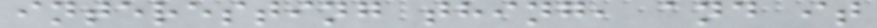interesting thing, and it
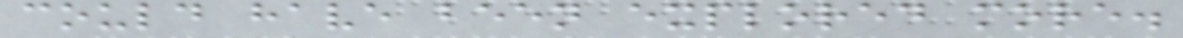could have been explored more.
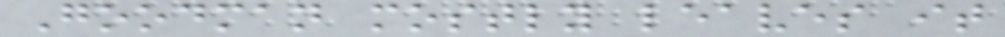Goodman mostly leaves it
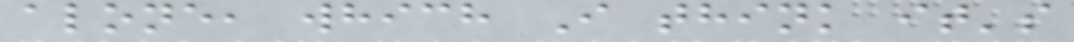alone, which I think it's
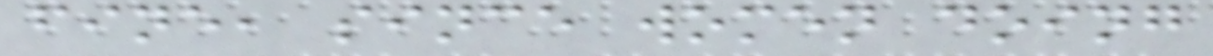fine, since women doing
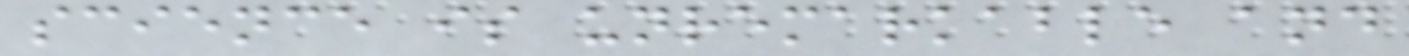science is unremarkable and
